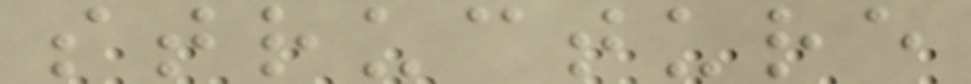structure
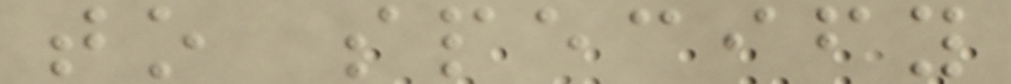to specify
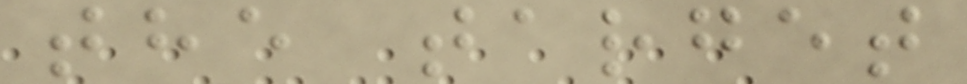the target
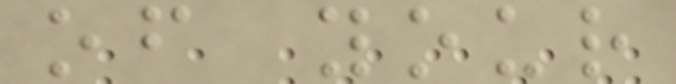of your
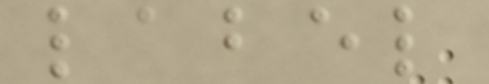label
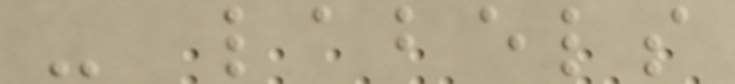- labels
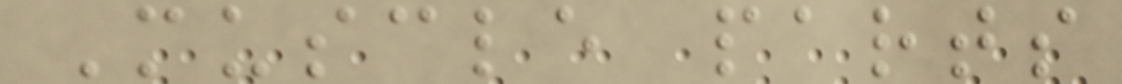Muscle parts
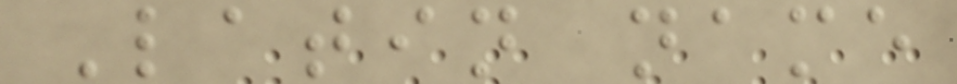Latin name
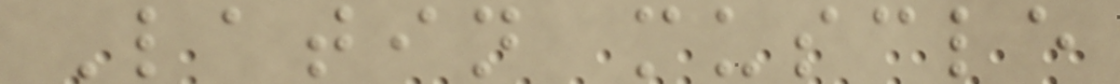Latin muscle
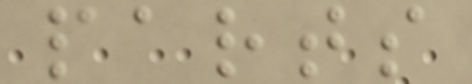parts
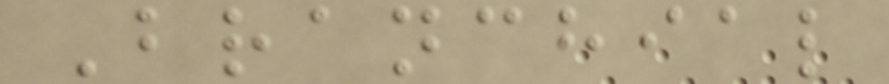Branchial
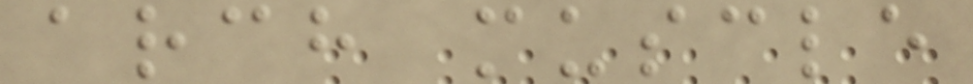arch muscle
